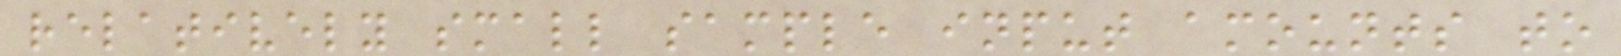relatively small sample input amounts to
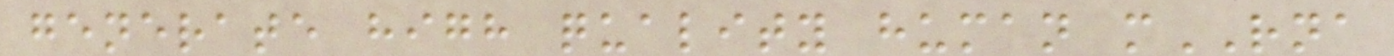generate high quality human mRNA
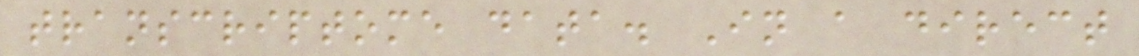transcriptome data. In a direct
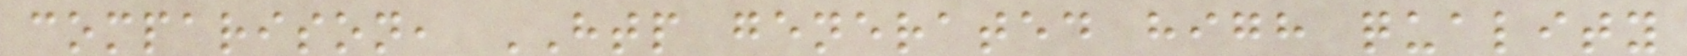comparison, HTP generated high quality
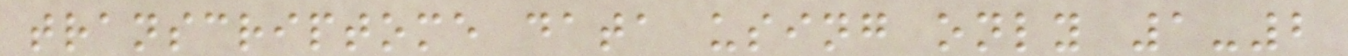transcriptome data using only 1-2
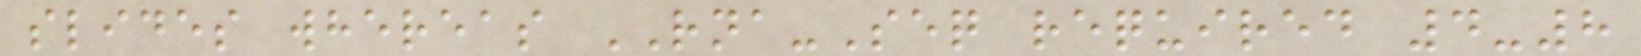slides whereas RNA-Seq required 4-8
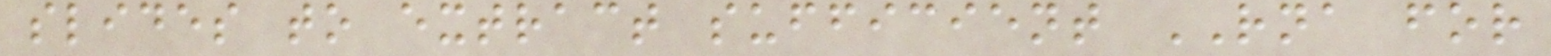slides to extract sufficient RNA for
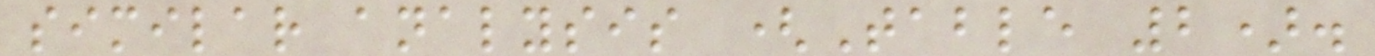similar analysis (Table 2).
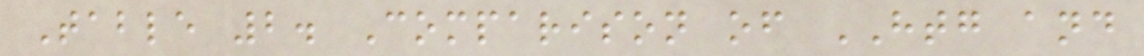Table 2. Comparison of HTG and
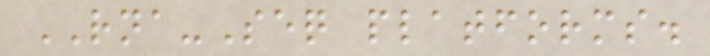RNA-Seq platforms.
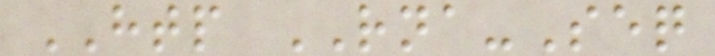HTP RNA-Seq
